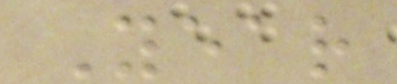Year
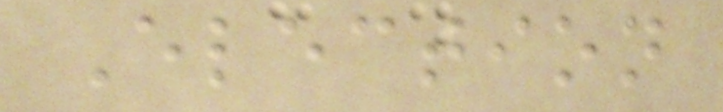Election
